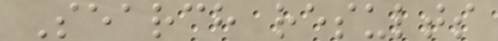Search results
